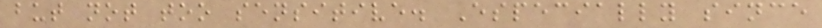but not too sensitive. Especially since
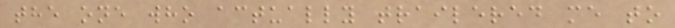the one who actually trailered me to
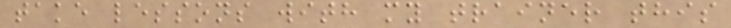take lessons with my trainer this
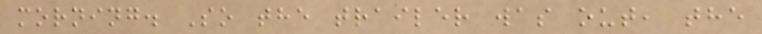morning. So the trailer was out, the
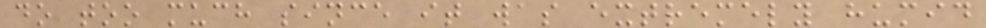do too much since it was extremely humid
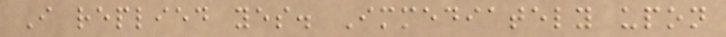I replied yes. Immediately upon
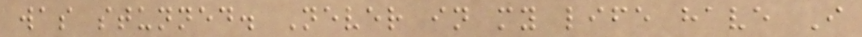was stunned. Never in my life have I
